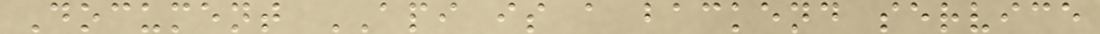Document API is a backend service
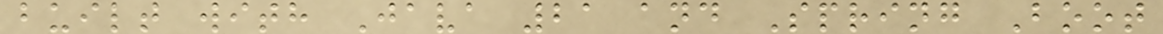built with Java 21 and Spring Boot
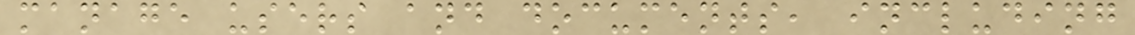manage users and documents, including
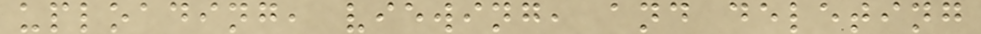uploading, viewing, and deleting
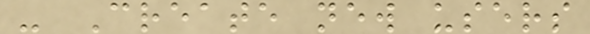- Create new users
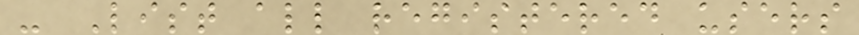- List all registered users
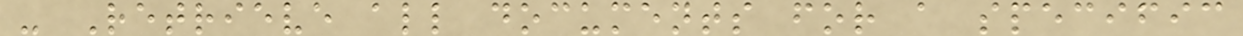- Retrieve all documents for a specific
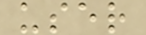user
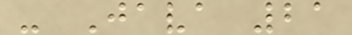- Java 21
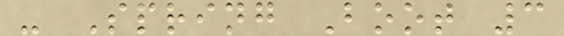- Spring Boot 3
